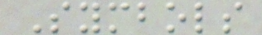Symbols
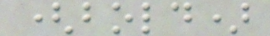(bold)
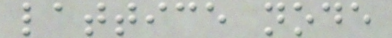lattice node
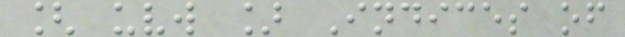[ uvw ] Indices of
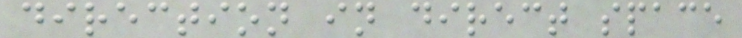direction in direct space
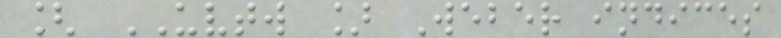[ UVTW ] Weber indices
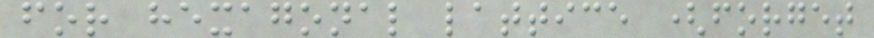for hexagonal lattice (forget
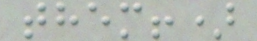them!)
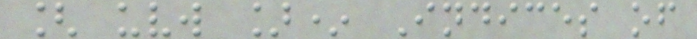[ uvw ]* Indices of
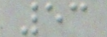53
